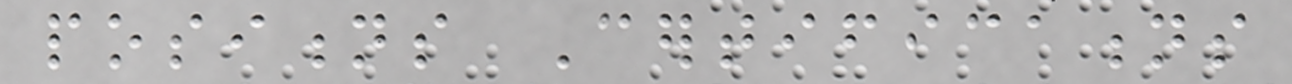positions Certifications
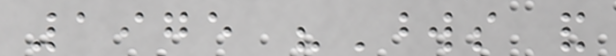1975 "Words and
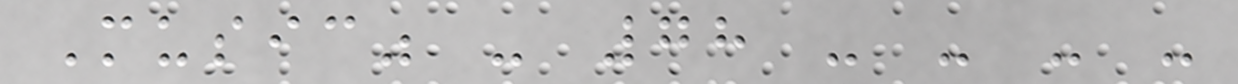Music" - 78 - - - -
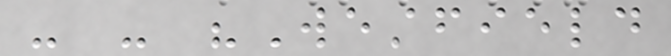- - "Westfield
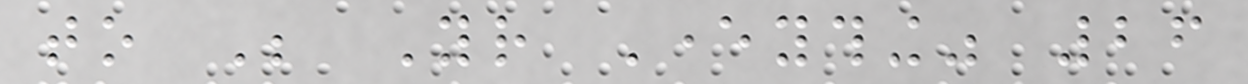to Be Your Everything" 26
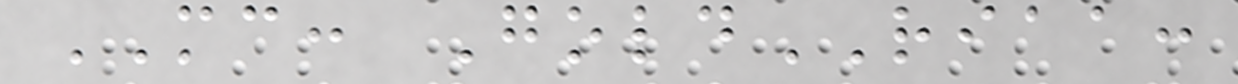MC: GoldRIAA:
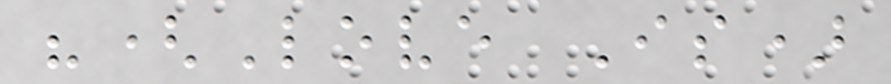"(Love Is)
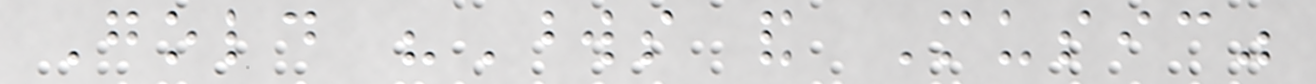Gold "Words and Music"
